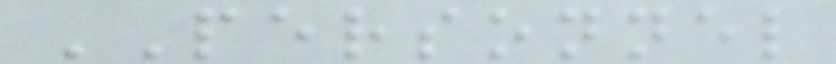PERSONNEL
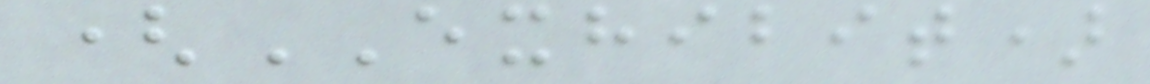(EXHIBIT)
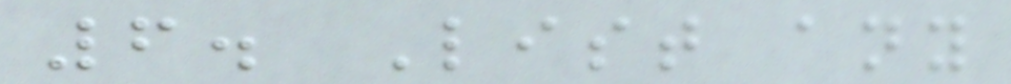6. List any
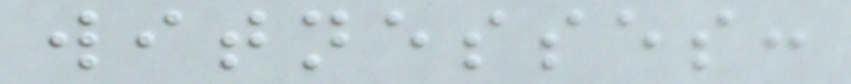witnesses:
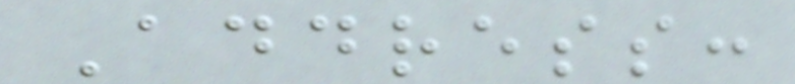Address:
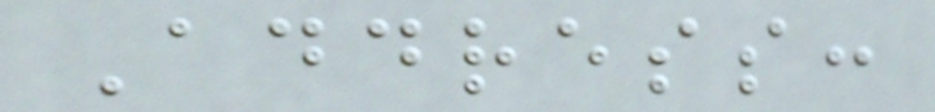Address:
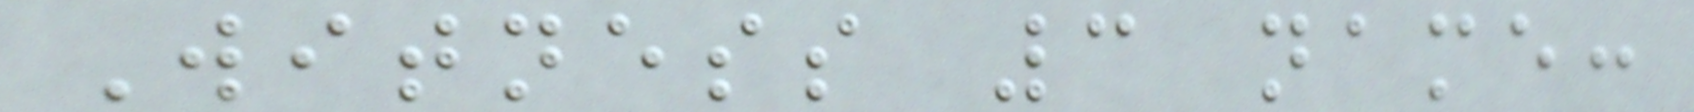Witness 3 name:
